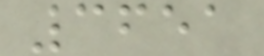3651
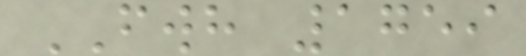FWH 1759
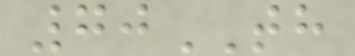70TH
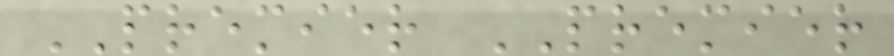PREMIER PREMIER
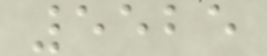5525
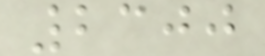2300
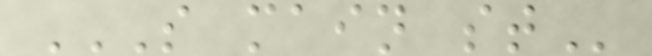S MAIN ST
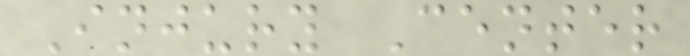Injury Center
